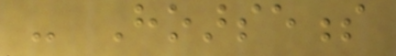- Hoarseness
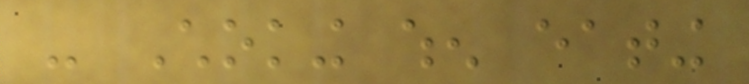- Choking when eating
